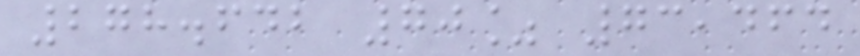278.642 70% 73,464
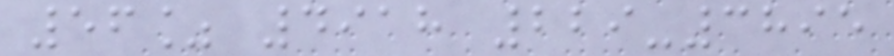56% 4918 229-3895
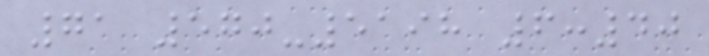71 570-5198 6:40
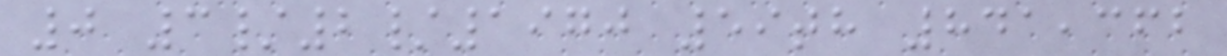0 3/2/1970 59th 841,362
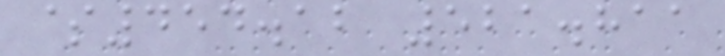$454.12 521.811
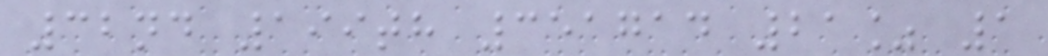32nd 199th 351714 21% 1
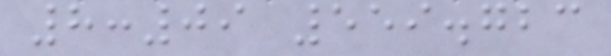8:09 559.723
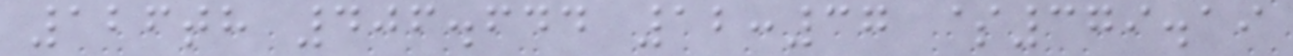126th 406.644 12:37 $379.19
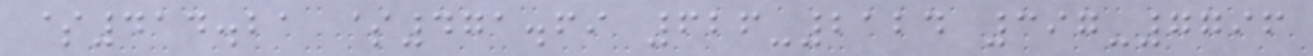$414.21 $471.69 626-2124 397-7796
